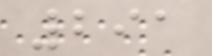291
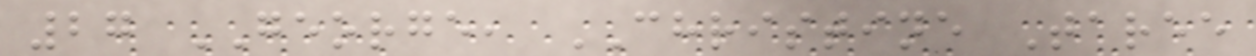27 GEORGE, CHRISTINE Taree
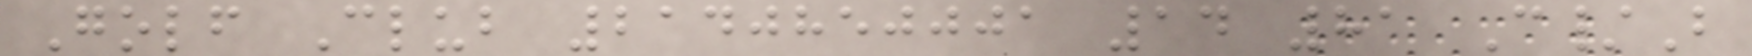Golf Club 2140850001 14 81 C/B
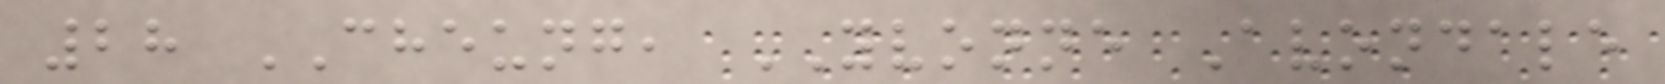28 CHEUNG, YVONNE Avondale
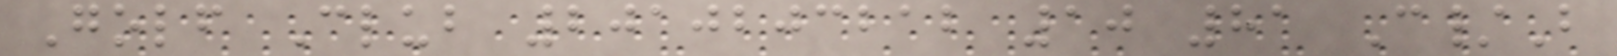Golf Club 2010203212 10 81 C/B
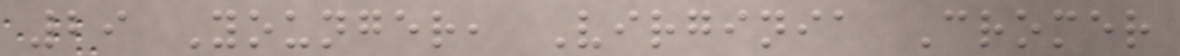29 Younger, Virginia Cromer
